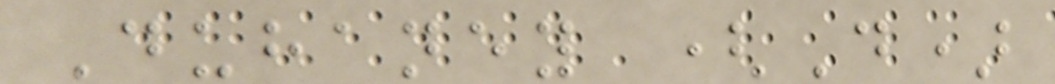Duhaney (D)
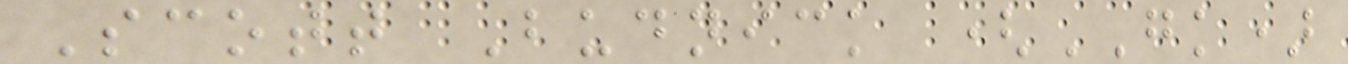Scott Budnick (GK)
